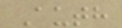Auth
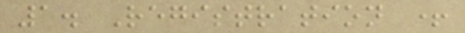1. Registration +
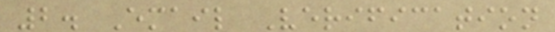2. Email Verification
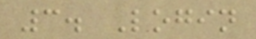3. Login
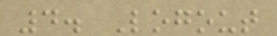4. Logout
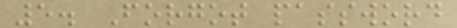5. Forgot password
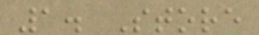1. Store
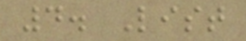4. List
